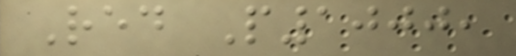Red P1000,
